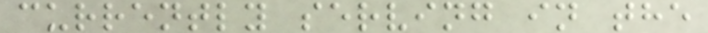currently serving in the
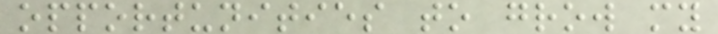opportunities to grow my
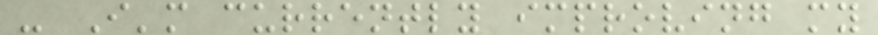- I'm currently improving my
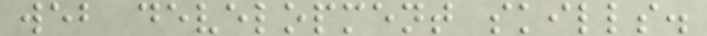web development skills.
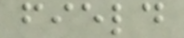field
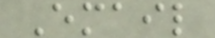Email
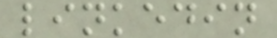linkedin
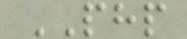PHP
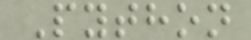Python
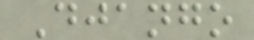Django
